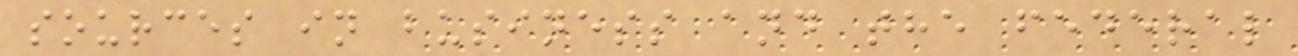sources in business and the federal
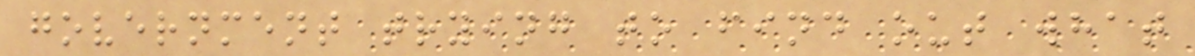government trying to find out what
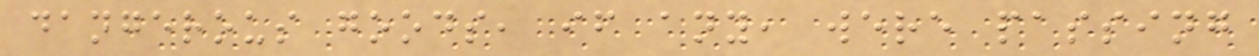dangerous goods, if any, were passing
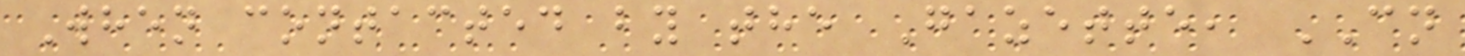When contacted by the Gazette, CN
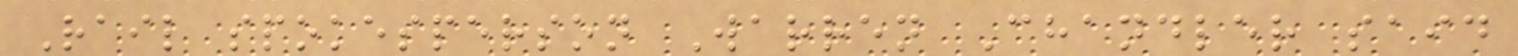Rail spokesperson Warren Chandler said
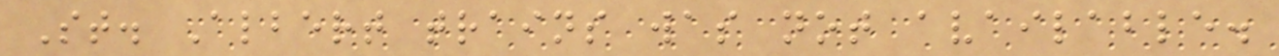St. Albert trains was not available.
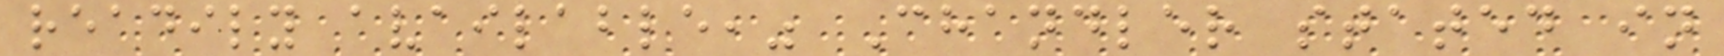readily available," Chandler stated in
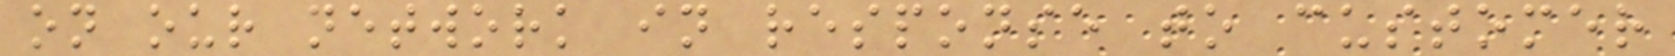on our network in response to customer
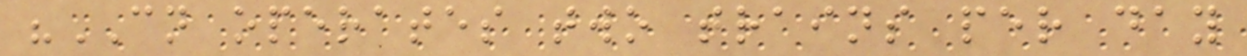"CN operates two trains per day
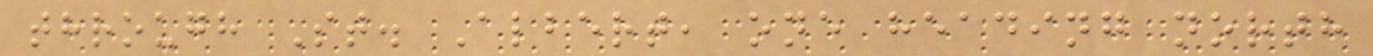through St. Albert, one heading north
